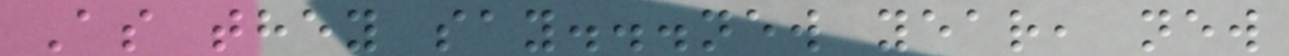As they say...new year, new
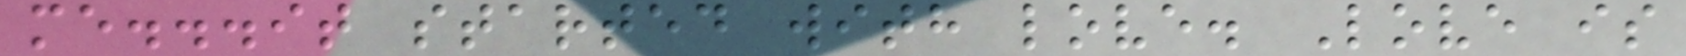me...it started with love. Love is
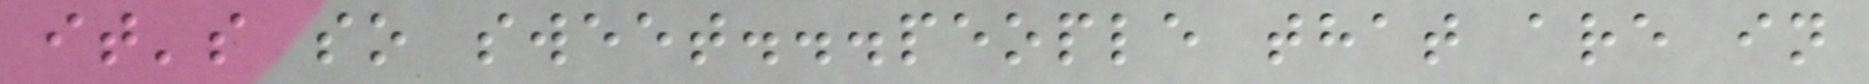it's so sweet...people that are in
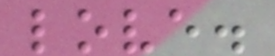love.
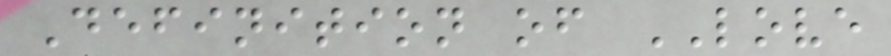Definition of LOVE
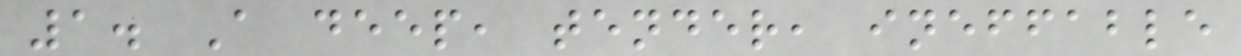1. A deep, tender, ineffable
